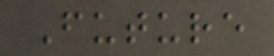Future
